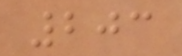203
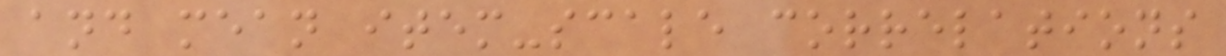and mean item-scale correlations
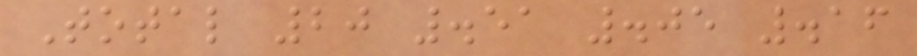Total 20 .51 .05 .16
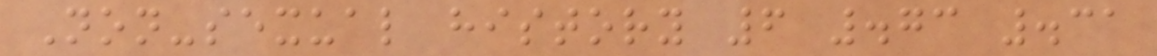Non-sexual history 6 .73 .31
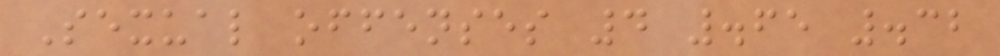Sexual offenses 4 .65 .32
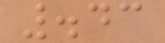.43
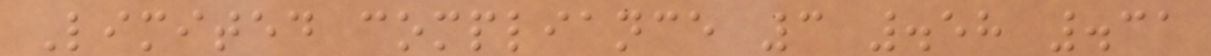Limited compliance 3 .58 .31
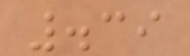.39
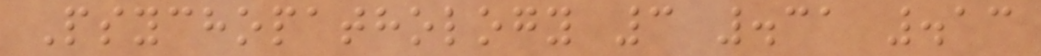Psychopathology 3 .31 .13
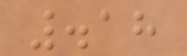.18
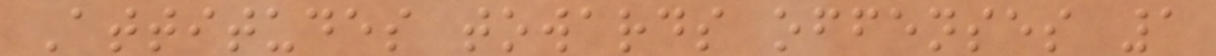Attitudes towards offenses 1
